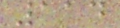114
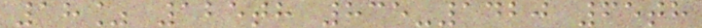18% 125th 835-1420 65th
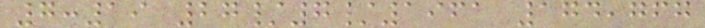7:19 27/7/1961 174,767
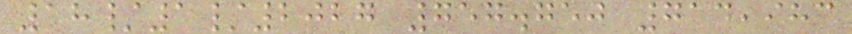18/1/2027 757.750 714,983
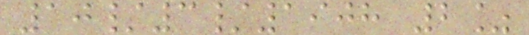10/3/1908 2%
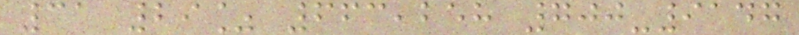31 29% 663,258 700-9147
